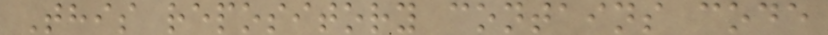This repository contains code
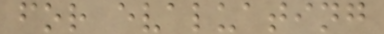for evaluating
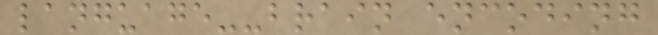language--brain encoding
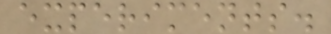experiments.
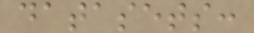datasets:
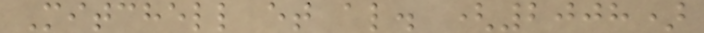Mitchell et al. (2008)
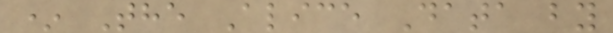* The Alice Data by
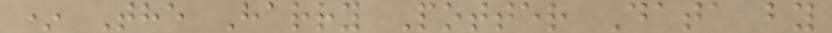* The Harry Potter Data by
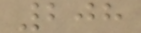208
